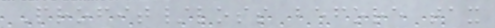Profit/loss before tax
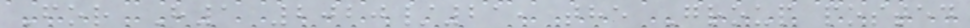For H1 2020/21, the Group posted
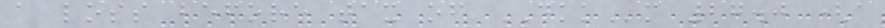a loss before tax of DKKm 27.0 (a
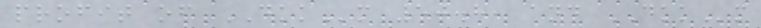profit of DKKm 50.8, and DKKm
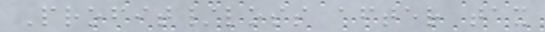Profit/loss after tax
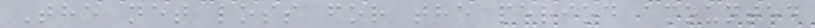The net loss for the period amounted
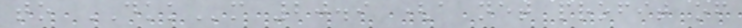to DKKm 20.9 (a net profit of
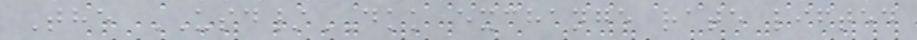The USD/DKK exchange rate lifted
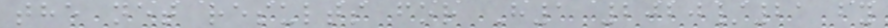the net results for H1 2020/21 by
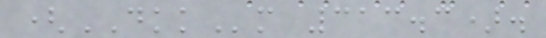(DKKm 313.3).
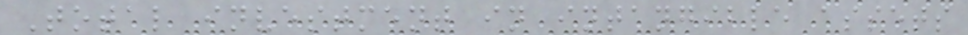Total investment in intangible assets
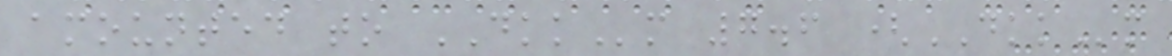amounted to DKKm 7.6 (DKKm
